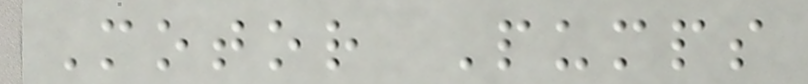Motor Pumps
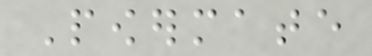Powermate
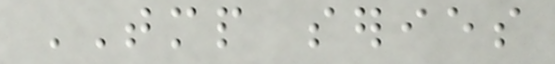TMP series
